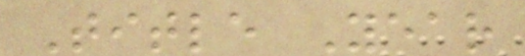Title Year
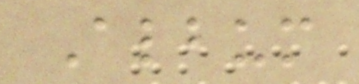Album
